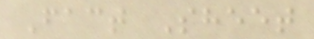Fact Sheet
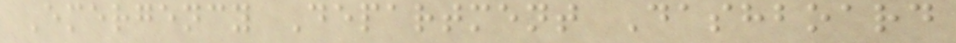Emergency Department Dashboard
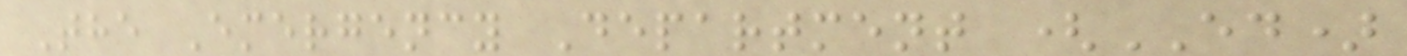The Emergency Department (ED)
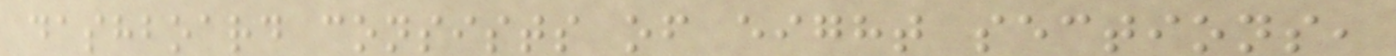dashboard consists of eight sections,
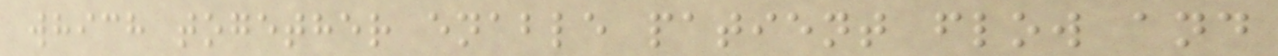which together enable patient flow and
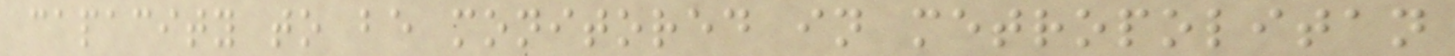capacity to be monitored in metropolitan
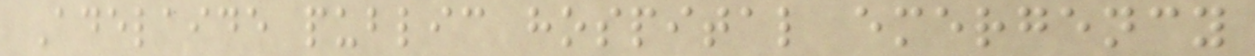Adelaide public hospital emergency
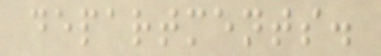departments.
